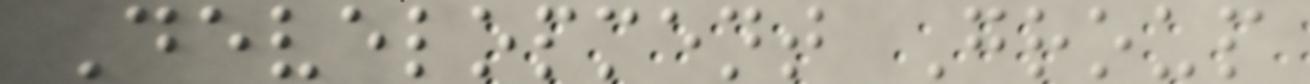Development Group
